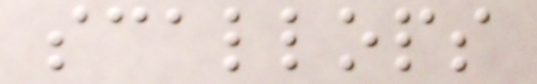scallops
